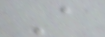A
